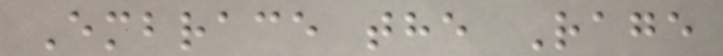Embrace the Rage
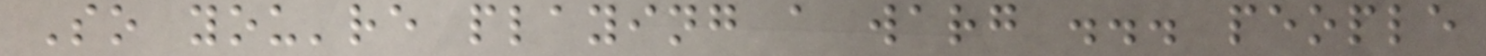So you're playing a warg ... people
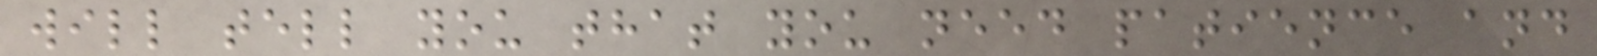will tell you that you need patience and
